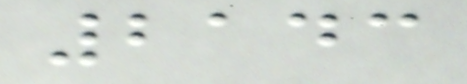2143
